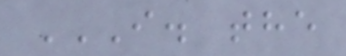I. THE
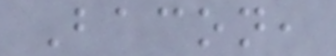Bacon,
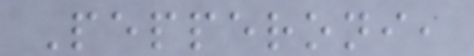Pepperoni,
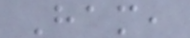Ham,
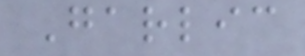Garlic
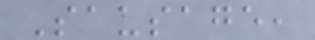Sausage,
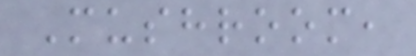Mushroom,
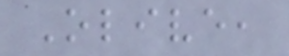Olive,
